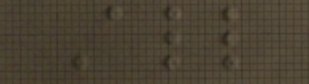All
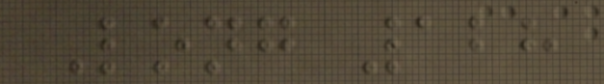Long 128
